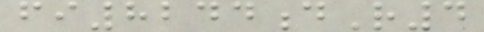fi8244dR4
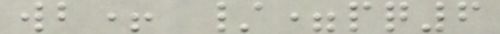wb+ /=pq6
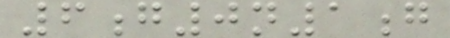6g0n1g
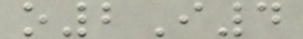o2I4
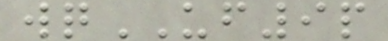wqUF9p
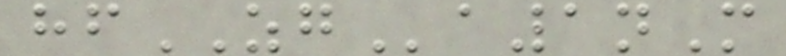hfZGa1nM
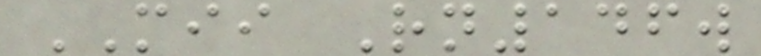MII Rn146w
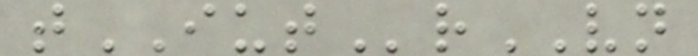tIUTrVN
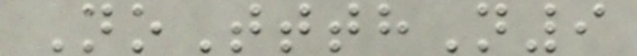NoTtthN9
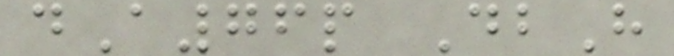dA76p DbH
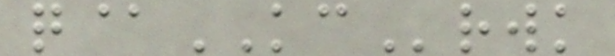q@KCrwk
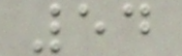54
